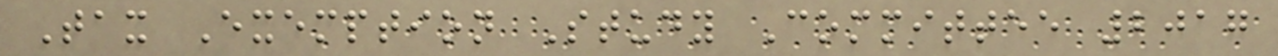Tax Exemption Study Committee 2017
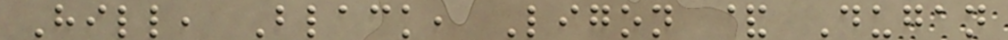Hill, Black, Ligon & Dugan
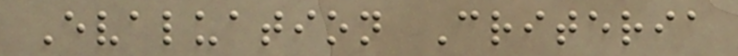Evaluation Criteria
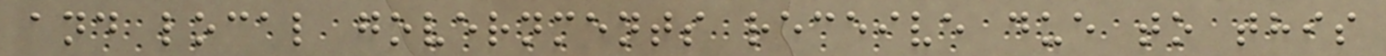and local governments receive due to this
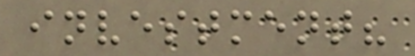investment?
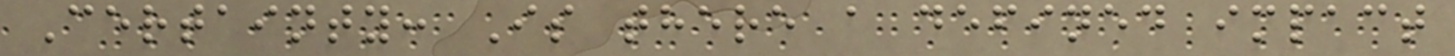Certainty: Is there a defined impact
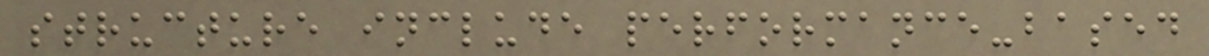structure include performance-based
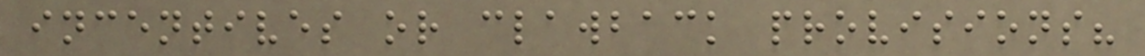incentives or clawback provisions?
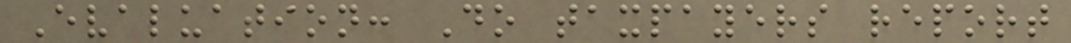Evaluation: Do taxpayers report
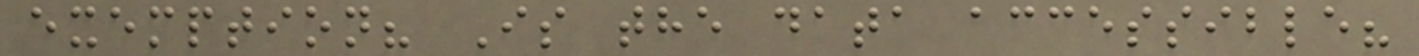exemption? Is the data accessible?
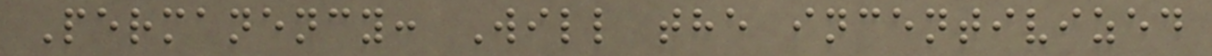Permanency: Will the incentivized
